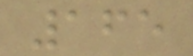165
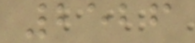2526
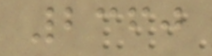2360
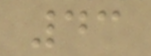43
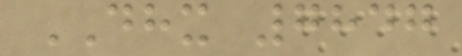DHX 7847
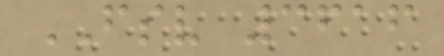FSV 3616
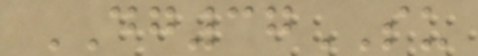DG37SU
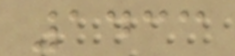1433
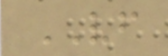VF
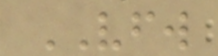VFW
